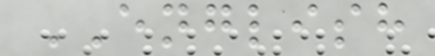ENGLISH
